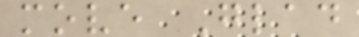move Glad
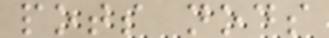pots nods
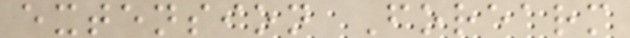extension Forearm
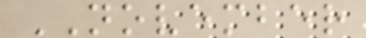NOVEMBER
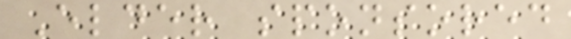Elder sponsored
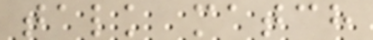talk match
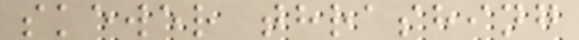skewer thrashing
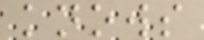knows
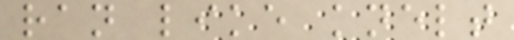ran like knelt
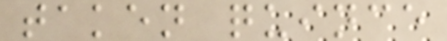taken quince
